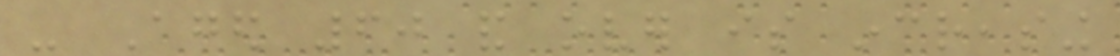- Aged 60 and over is increasing
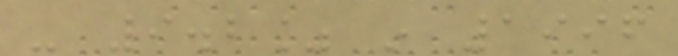- 9.2% in 1996
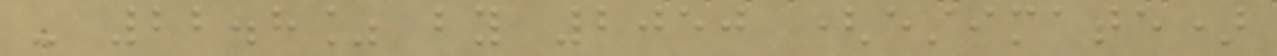- 22.8% by 2050 (estimate)
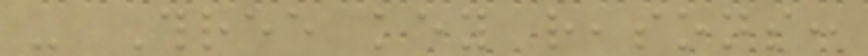- Three key reasons:
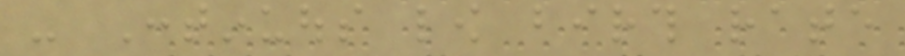- Continuous low birth rate
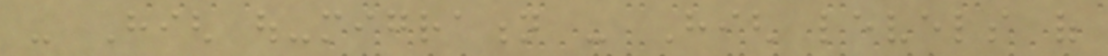- High out-migration - High levels of
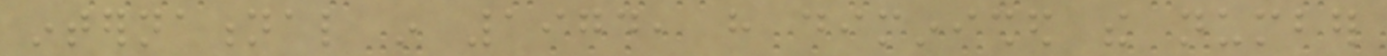international in 1974, have diminished the number
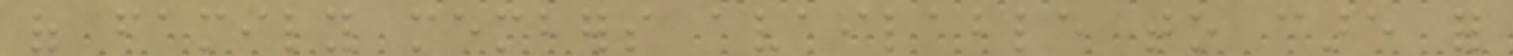of family members available to care for
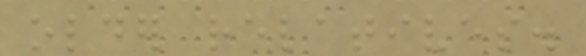older relatives.
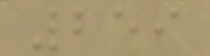259
